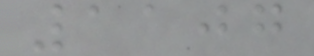1107
